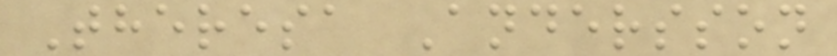Theresa Andersson
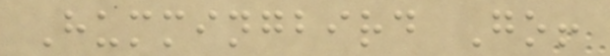Hummingbird Go!
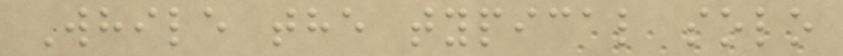While the typical solo
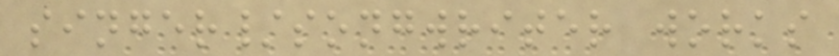singer/songwriter works
